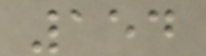154
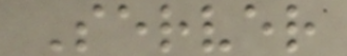Server
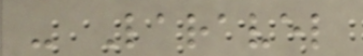- Laravel
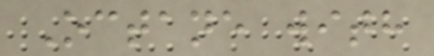Octane with
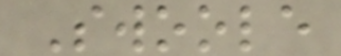Swoole
